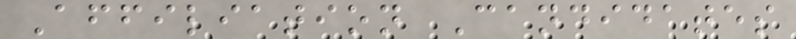Affiliation Candidates
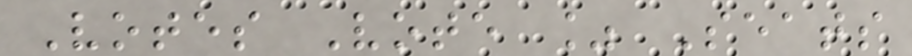Votes Vote % Seats
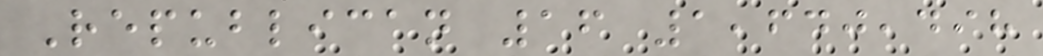Republican 16 1,640,498
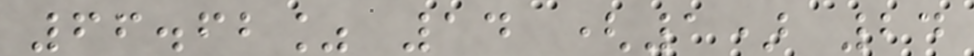66.62% 14 (1) 24
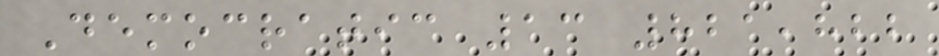Democratic 13 821,822
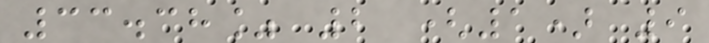33.38% 2 (1) 9
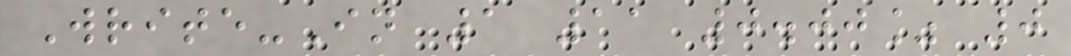Write-In 1 11 0.00% 0
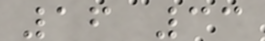16 33
